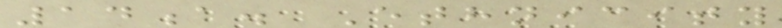14a. Ethnicity
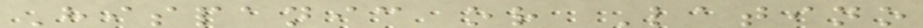Hispanic or Latino
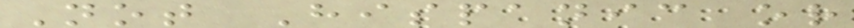Not Hispanic or
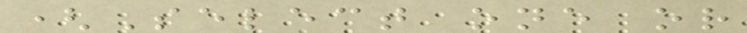(Select one or
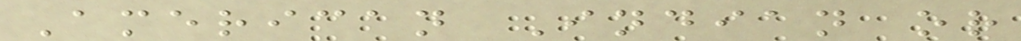American Indian or
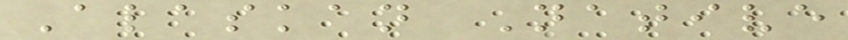Alaskan Native
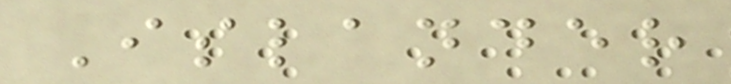Islander
